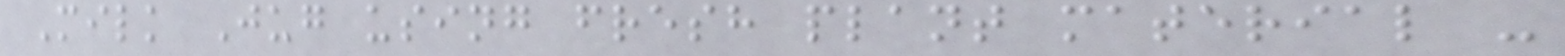Milk Jug using fresh plant material -
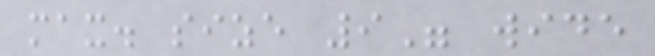max. size 9" wide
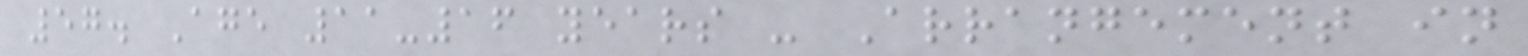57. Age 11-16 years - Arrangement in
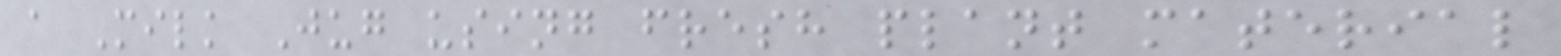a Milk Jug using fresh plant material
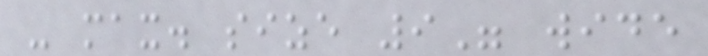- max. size 9" wide
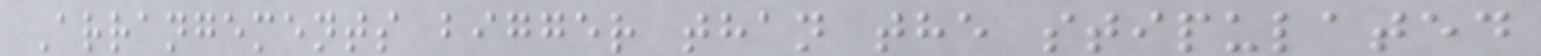Arrangements bigger than the stipulated
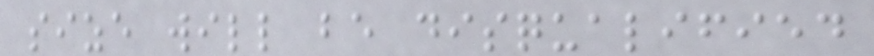size will be disqualified
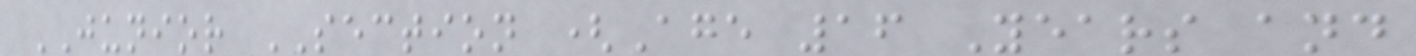JUNIOR SECTION (Age 16 Years and
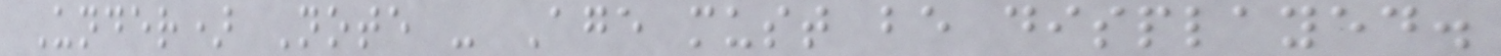Under) Note - Age must be displayed.
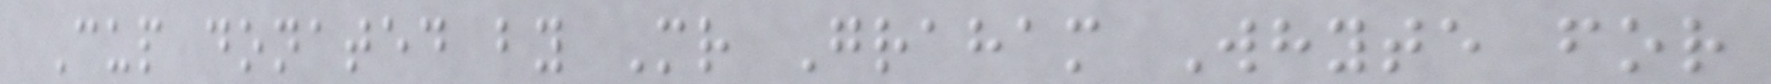Cup donated by Mr Graham Whyte for
